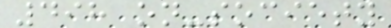498 on-society
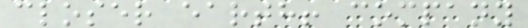closer earth! company
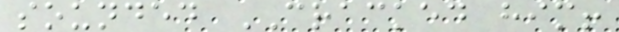sounded CRACKED him!
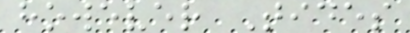however Tides
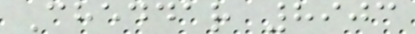Cheddar 8903
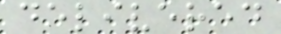delivered
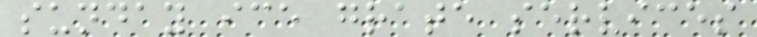sunday ice grate services
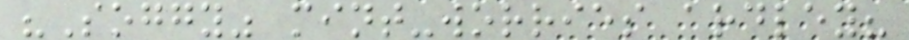"Soggy" mint-worries ardley?
